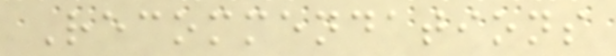Recommendations
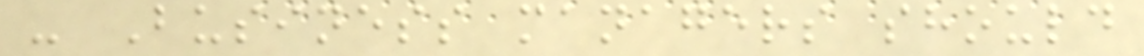- Business managers should
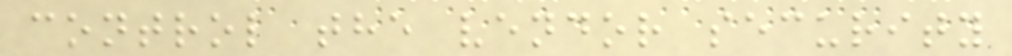control the vendor security
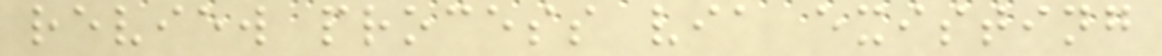review process via existing
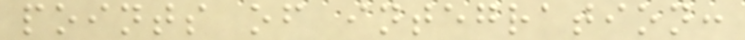points of integration:
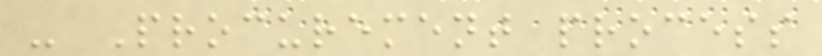- Procurement process
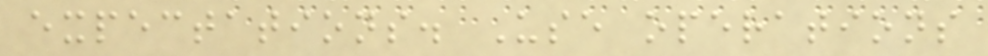expectations. Use operations
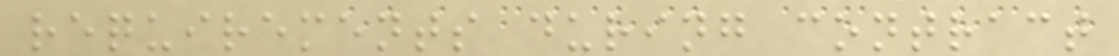requirements during contract
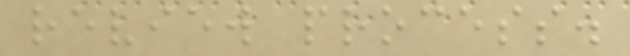review process.
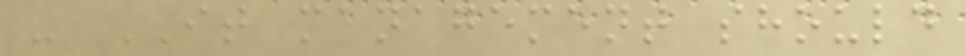- IT management should
